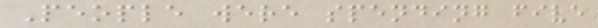People were spending five
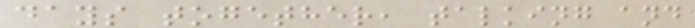days together, talking and
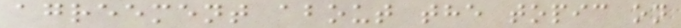agreement about the topic on
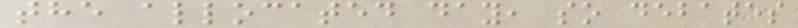the allocated day, so debates
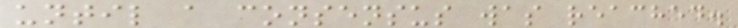until a consensus was reached.
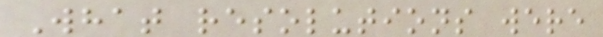What resolutions were
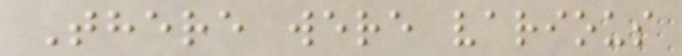There were various
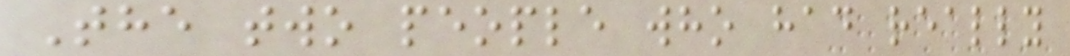The two people who had really
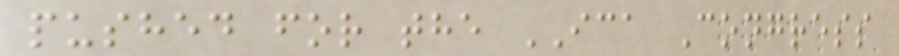pushed for the ICA Congress
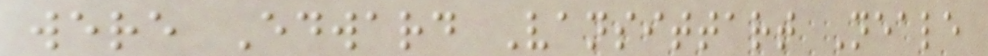were Edward Vansittart Neale
